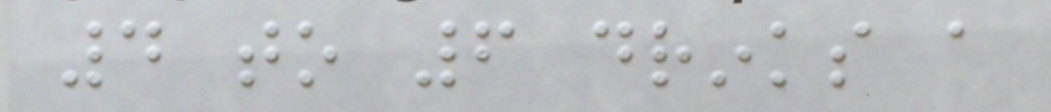4 to 6 drinks a
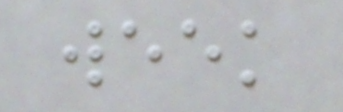week
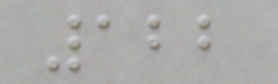122
